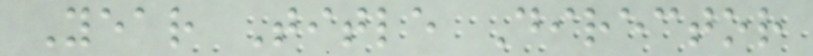Year Title Director
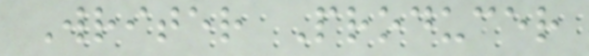Writer Producer
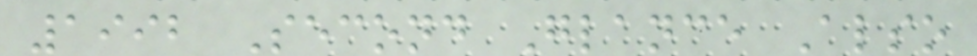1992 Second Glance Also
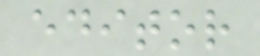editor
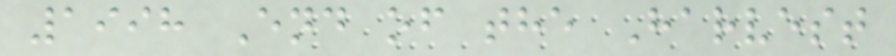1998 End of the Harvest
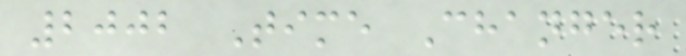2002 Time Changer
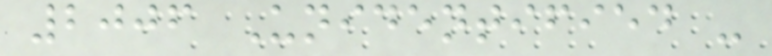2006 Unidentified -
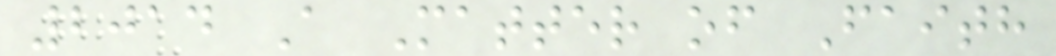2014 A Matter of Faith
